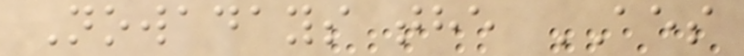Nowadays the AES
